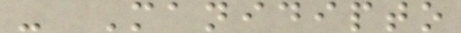- Manidipto
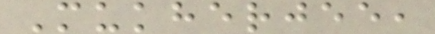Mukherjee,
